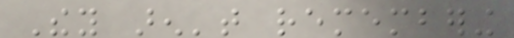They aren't remembering
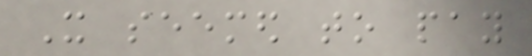It seemed to pay
